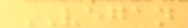VEGAN
